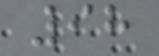98
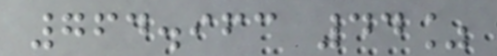764.963 44%
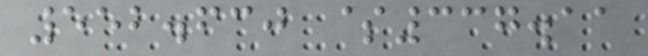552.630 $337.11
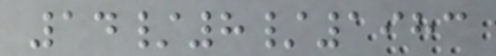14/8/1983
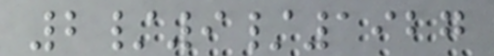2/9/1927
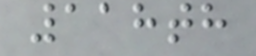118th
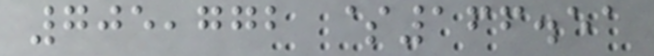705,772 $166.51
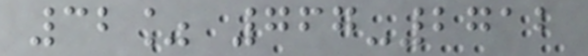32% 767-2712
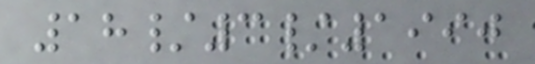18/3/1990
